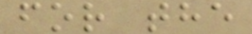for the
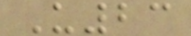U23
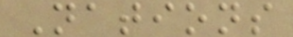Nations
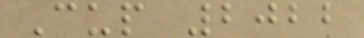Cup 2022
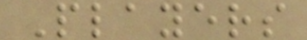Players
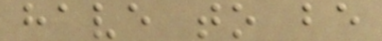have to be
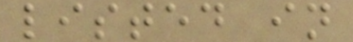listed in
